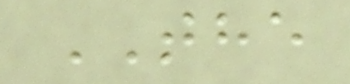THE
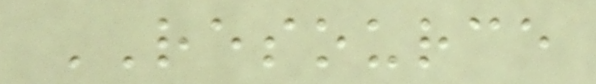RESOURCE
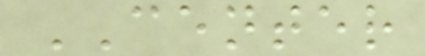CENTER
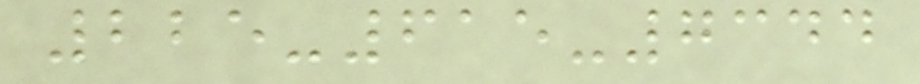225-615-7344
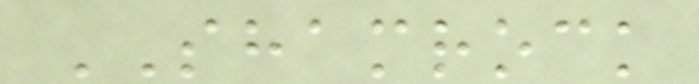SHAMROCK
